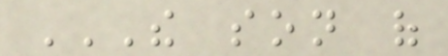THE SON OF
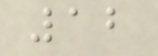12
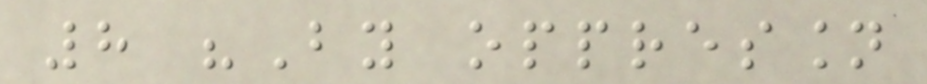8 "By oppression
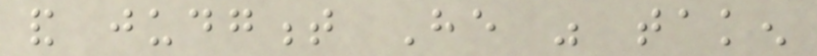and judgment He was taken
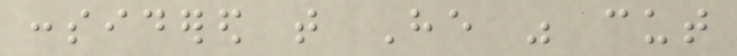considered that He was cut
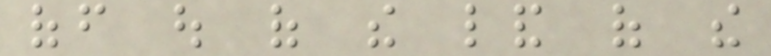off out of the land of the
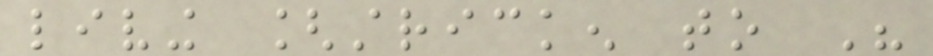living [stricken to His
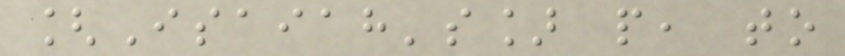[Isaiah's] people, to
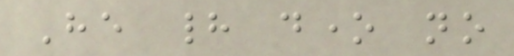He had done no
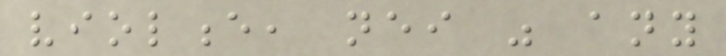violence, neither was any
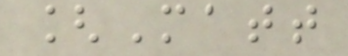[Matt
